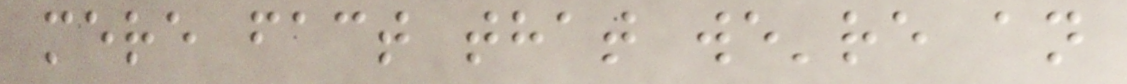mere fact that we're an
